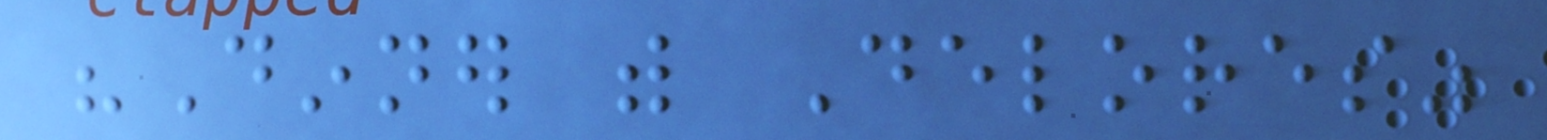"Dinner with Delores"
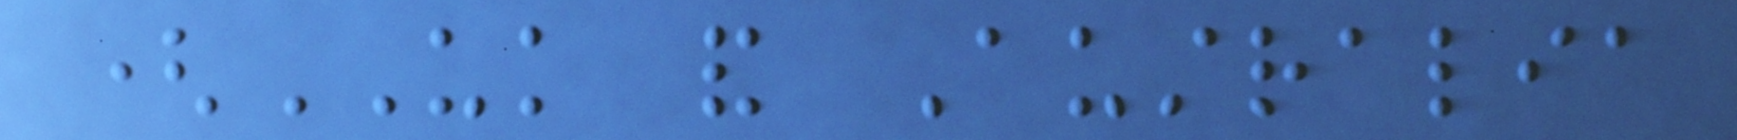(UK and Australia
